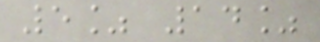5% 14%
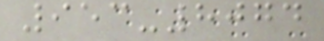953-8074
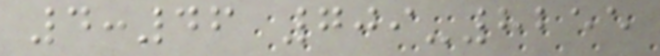4:46 709-8255
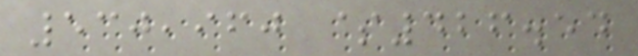530,960 $426.54
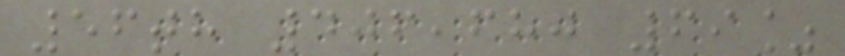56th 406,680 69%
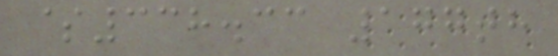$338.33 177th
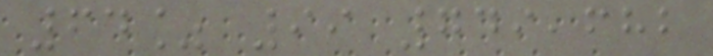64% 99 749,682
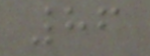86
